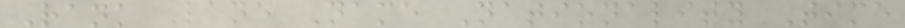Rank Lane Name Nationality Time
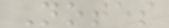Notes
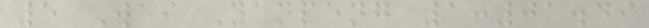5 Wei Yanpeng 1:01.49
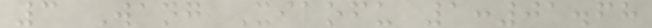3 Wang Xiaofu 1:01.68
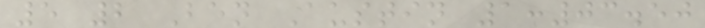5 2 Ben Austin 1:03.50
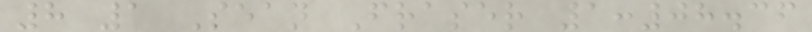8 1 Sean Fraser 1:08.36
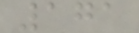171
